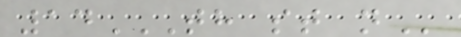14TH ST N
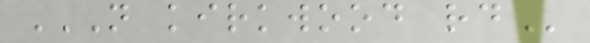N KIRKWOOD RD
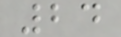24
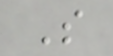S
